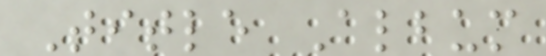Title Album
